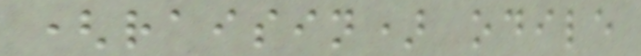(raisin) odile
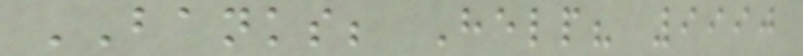BANKS; Help? 9990
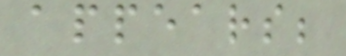appears;
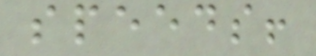speeds!
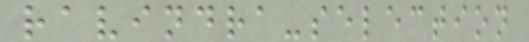ravindra-selection
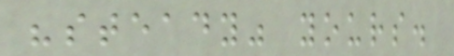"steady" yours.
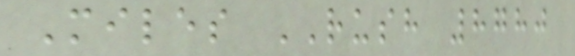Miles RUSH 8780
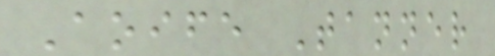Aoife Tanner
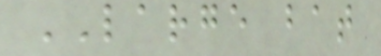LARGE bat
